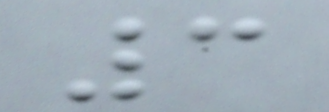3
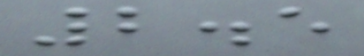2.5
